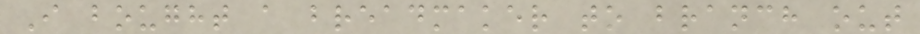I bought a breadmaker to branch out
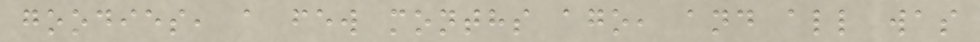goodies, a few months ago, and all was
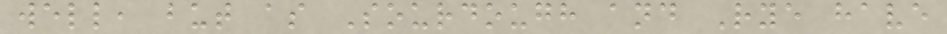well, but as Sourdough and Rye have
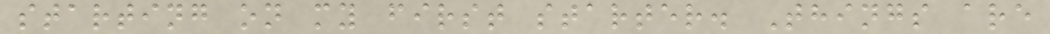starting on my first starter. Things are
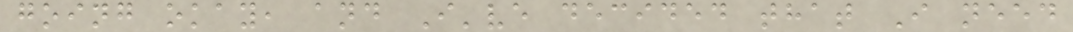going okay, and I've decided that I need
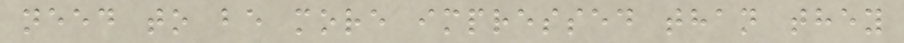need to be more impressed than they
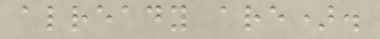already are).
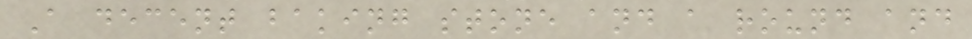A decent baking stone and a round and
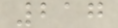217
